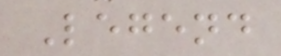Legend
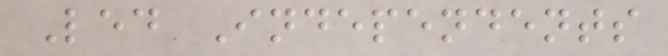Led Independents
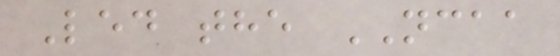Led the NCAA
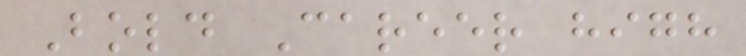Bold Career high
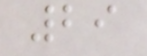29
